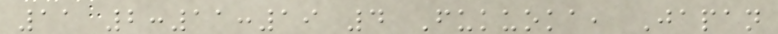11 2:11:19 4 Fukuoka, Japan
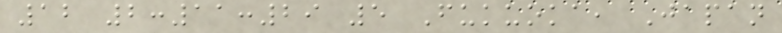12 2:11:29 5 Fukuoka, Japan
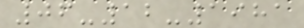06-12-1981
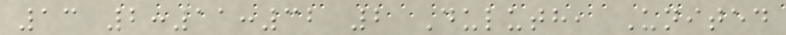13 2:11:32 2 Duluth, United
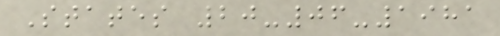States 20-06-1981
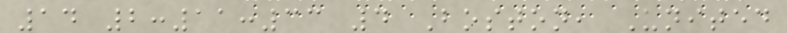14 2:11:33 4 Boston, United
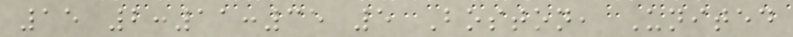15 2:11:35 5 Boston, United
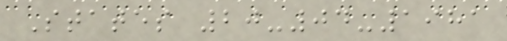States 20-04-1981
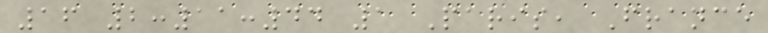16 2:11:44 1 Paris, France
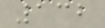132
